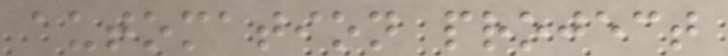automation project
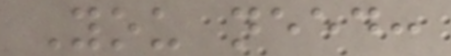You need:
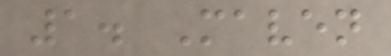1. Maven
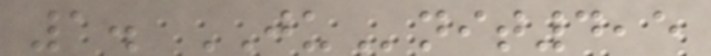1. JUnit4,5
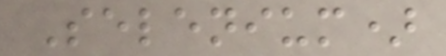Selenium)
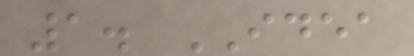1. IDEA
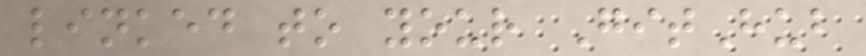linked to your GitHub
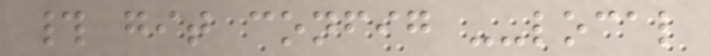# git config --local
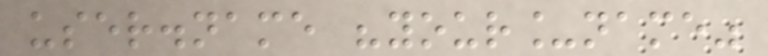user.name "your_name"
